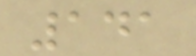141
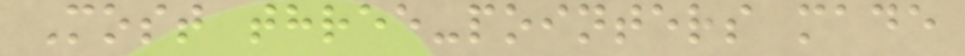Most three-pointers made
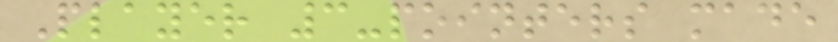Player 3-pointers made
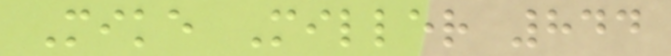Mike Miller 844
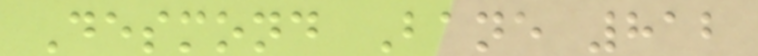Desmond Bane 812
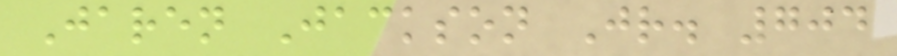Jaren Jackson Jr. 704
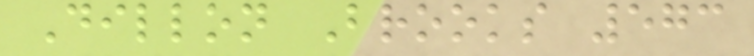Dillon Brooks 573
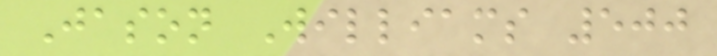Jason Williams 500
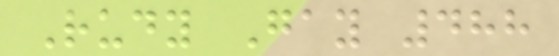Rudy Gay 488
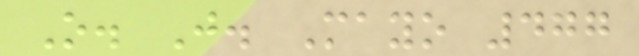O. J. Mayo 477
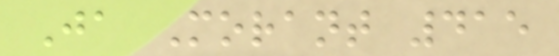Ja Morant 415
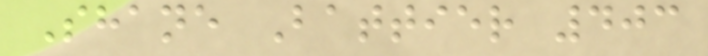Shane Battier 403
